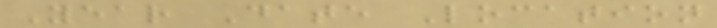Year Date Location
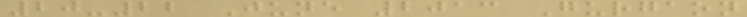20-22 June 2013 Gurgaon
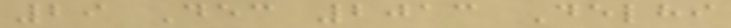29 Dec 2013 Delhi
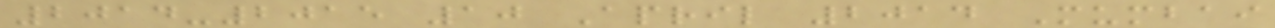2014-2015 10 April 2014 Mumbai
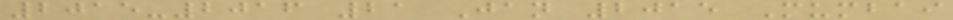2015-2016 21 Jan 2015 Mumbai
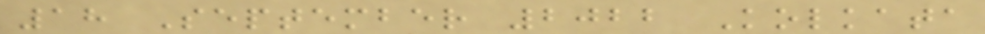18 September 2022 Kolkata
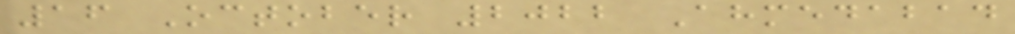16 October 2022 Ahmedabad
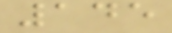145
